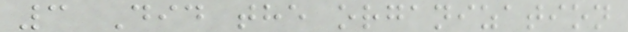3 Did the organization
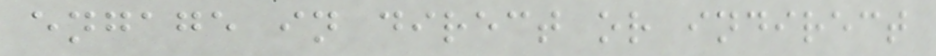engage in direct or indirect
